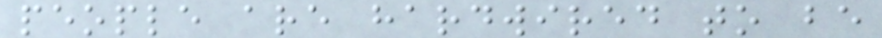people are hardwired to be
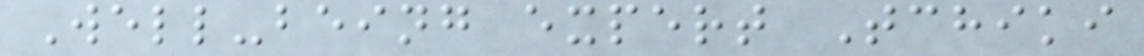Well-being expert Tchiki
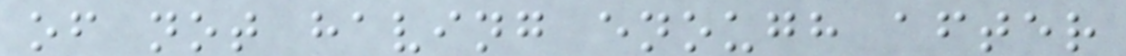of not having enough after
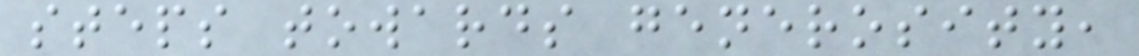steps towards generosity,
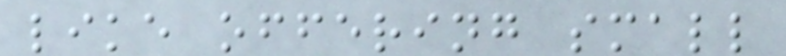like offering small
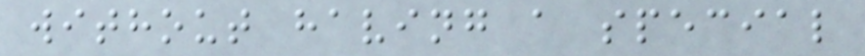without having a special
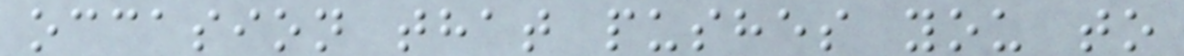occasion that pushes you to
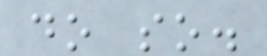do so.
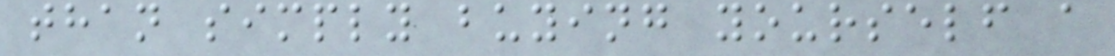than simply buying yourself a
